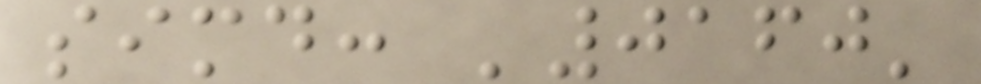simd: '0160'
